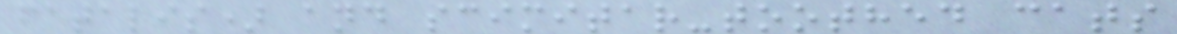fatalis) and scimitar-toothed cats
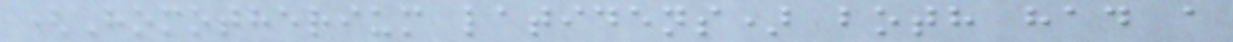(Homotherium latidens) both had a
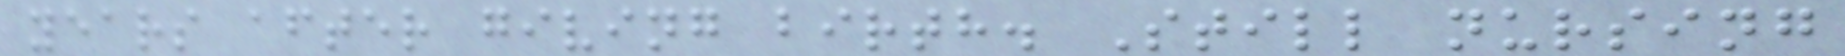years after giving birth. Still nursing
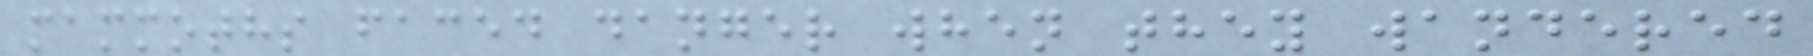mammoths faced danger when they wandered
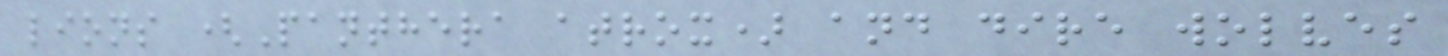lions (Panthera atrox) and dire wolves
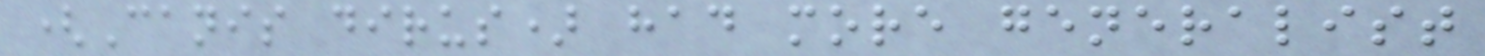(Canis dirus) had more generalist
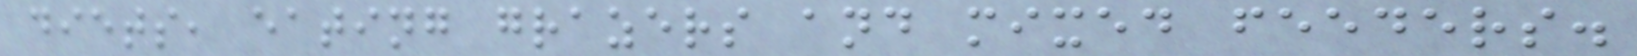diets, eating grazers and mixed feeders.
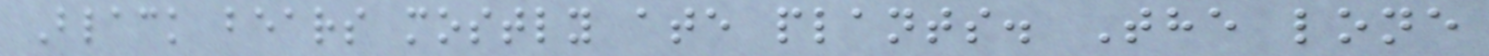Black bears mostly ate plants. The lone
